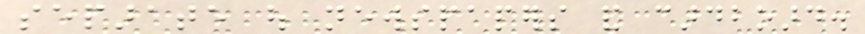separate out newspapers and cardboard.
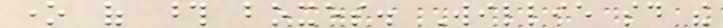one of those boxes. Willie said the
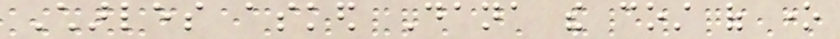Charles asked Dana the cost of one
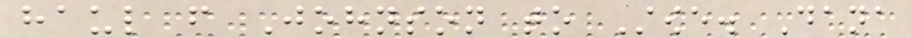haul from Johnson to Stowe. Dana
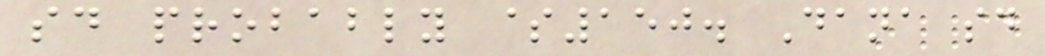said probably $150. Dana said
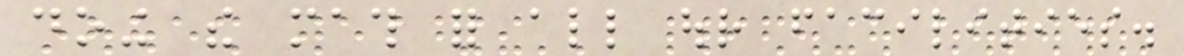doing the math for all our facilities.
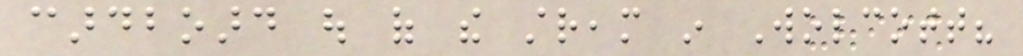cardboard out of the stream in Wolcott?
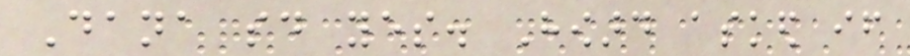Dana said yes. Howard asked if
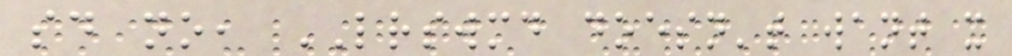said no, LRSWMD doesn't want it
